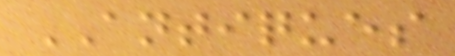ANTIQUES
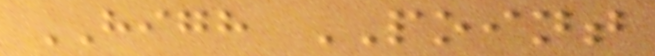HIGH POINT
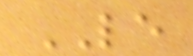LE
